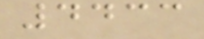4433
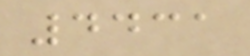4431
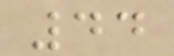44
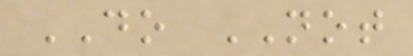DO NOT
